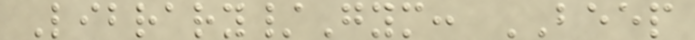Library/Gym: BEEP
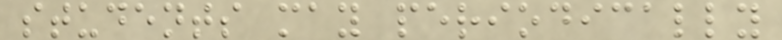students may periodically
